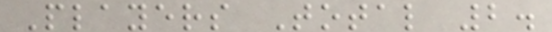Players Total 2.
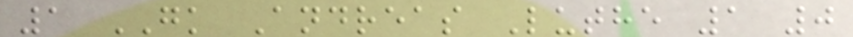1 GK Andreas Luthe 1 0
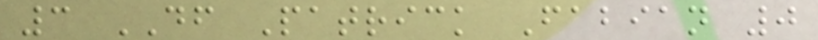3 DF Patrick Fabian 0
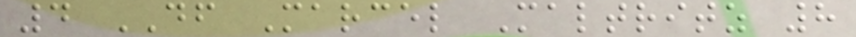4 DF Marcel Maltritz 8
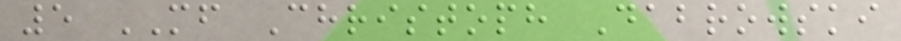5 MF Christoph Dabrowski
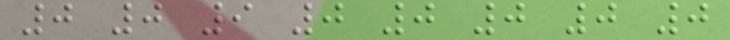0 0 9 0 0 0 0 0
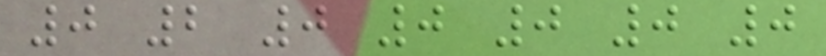0 2 0 0 0 0 0
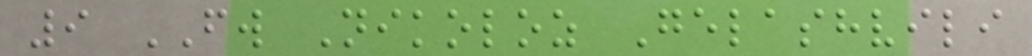9 FW Nikoloz Gelashvili
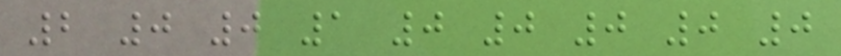2 0 0 1 0 0 0 0 0
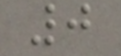0
